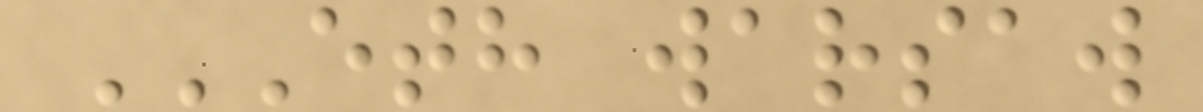ETH WARSAW
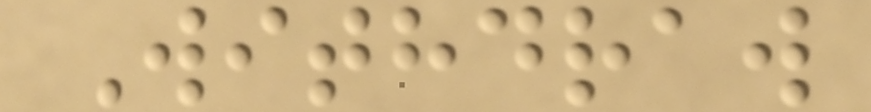Withdraw
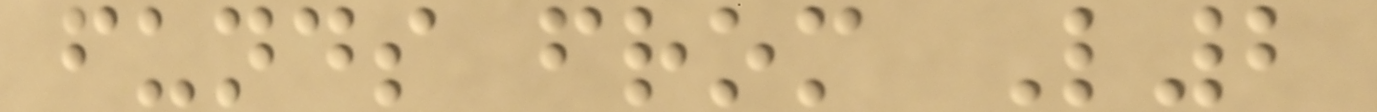funds from L2
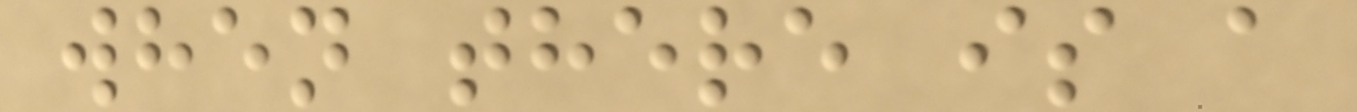when there is a
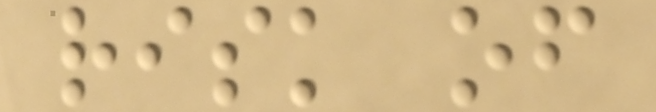risk of
